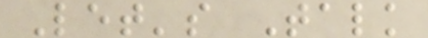Let's Talk
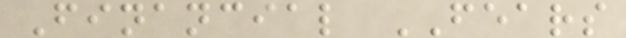Financial FEARS
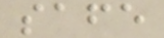safe
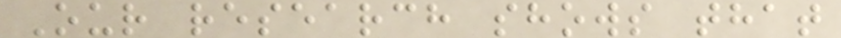Our research shows that
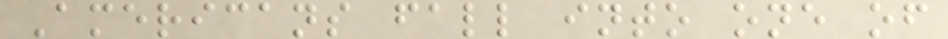Americans fall into one of
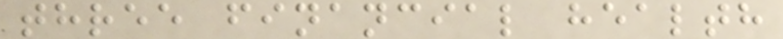three financial health
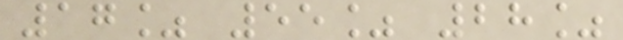17% 55% 28%
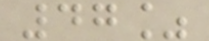47%
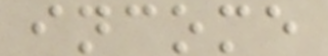income
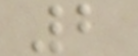2
